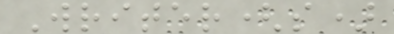Writer(s)
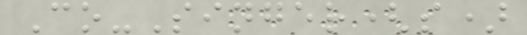Co-Singer(s)
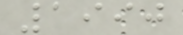1990
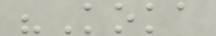"Koka
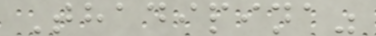Thadipina"
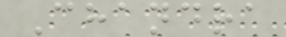Chandra
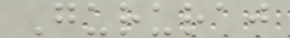Gururaj
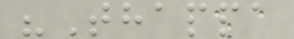"Thappa
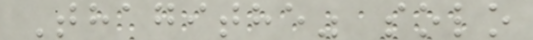Thagithe" solo
